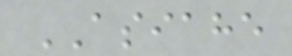ASIAHE
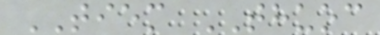TIEM THUOC
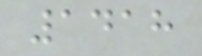1418
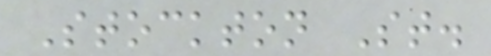Stockton St.
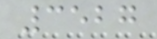3527
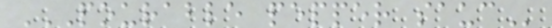POURABLE PEPPER SAUC
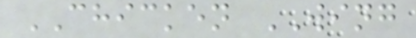CHICKEN WING
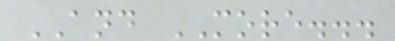AND MORE...
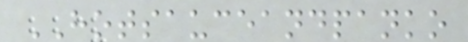HOTSAUCEANDPANKO
